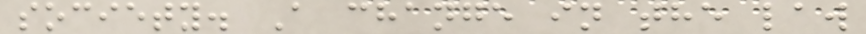society. A change in the law
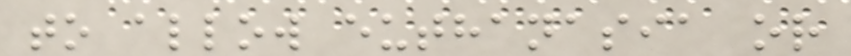to allow euthanasia or
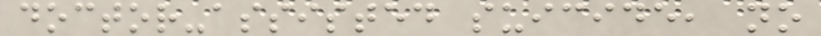doctor-assisted suicide, no
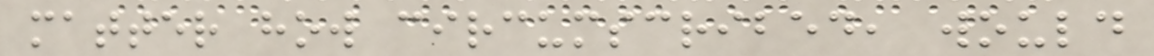matter how circumscribed, would
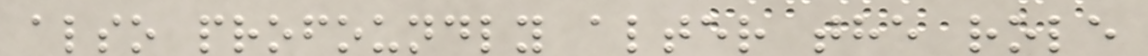also profoundly alter the role
